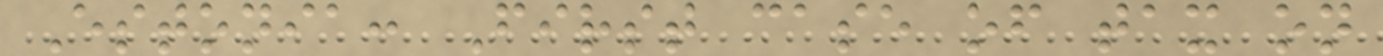Estonia: First case of tax on
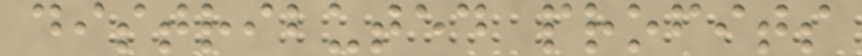distributed profits
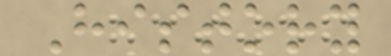History
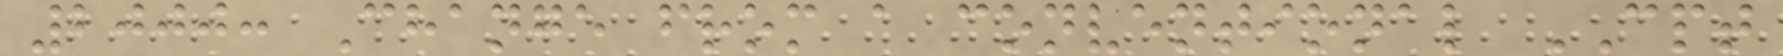2000: Change from a conventional CPT
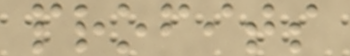profits
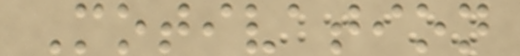Motivation
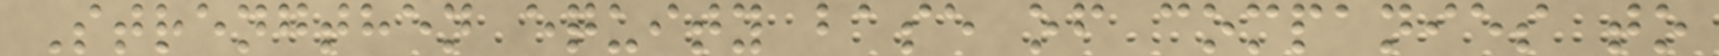Strengthen equity base of companies to
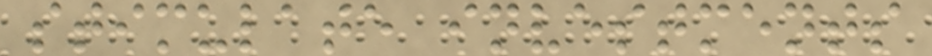stimulate investments
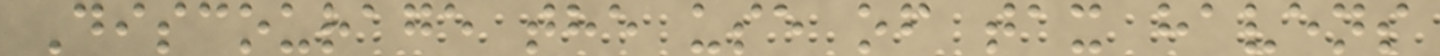Discourage the use of tax havens
